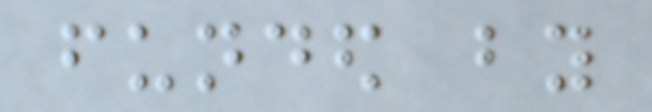funded by
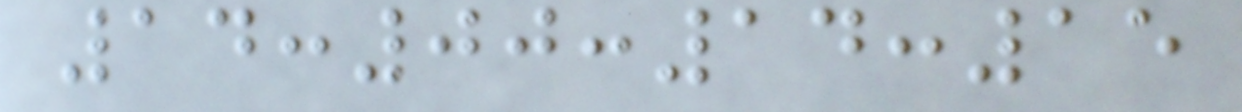14:00:14:15
